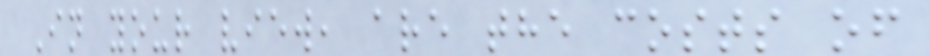In your view, are the costs of
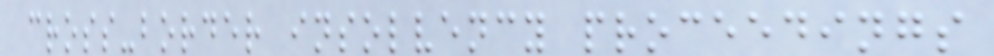cross-border insolvency proceedings
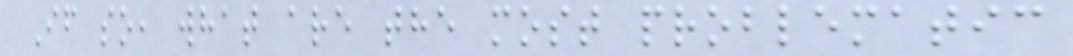If so, what are the most problematic
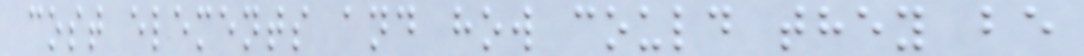cost elements and how could they be
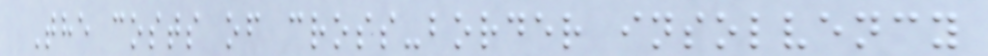The costs of cross-border insolvency
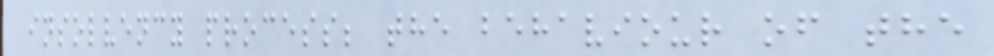insolvency process; the behaviour of the
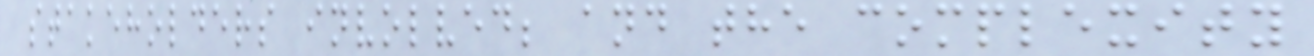stakeholders involved; and the complexity
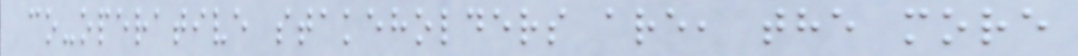co-operative stakeholders are, the more
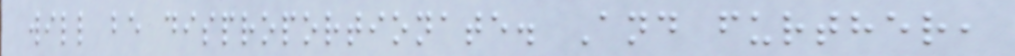will be disproportionate. And further,
